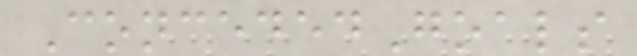ConcededGoals
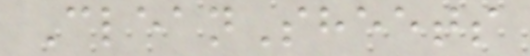CleanSheets
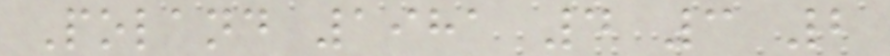Poland 1981 4 3 2
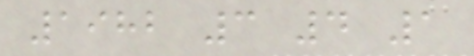1982 3 4 1
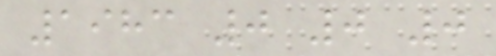1983 0 0 0
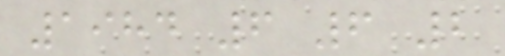1984 6 6 2
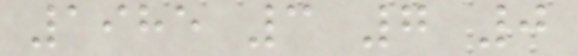1985 3 7 0
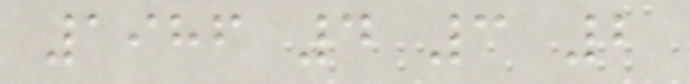1986 4 3 2
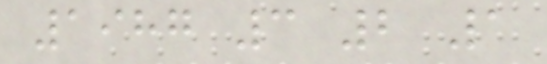1987 3 2 1
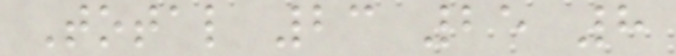Total 23 25 8
